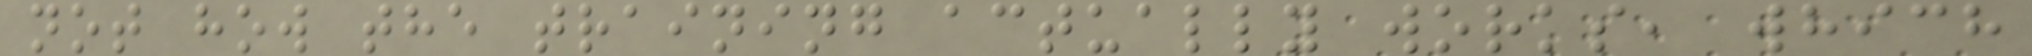not how the training actually works, which
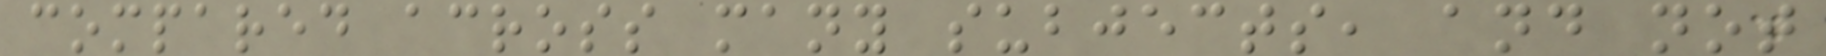compared across many subjects, and not
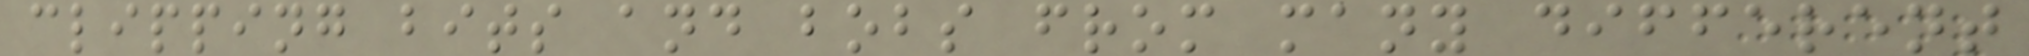clipping bits and bobs from many different
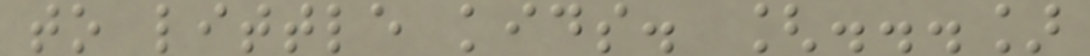to little kids. [...]
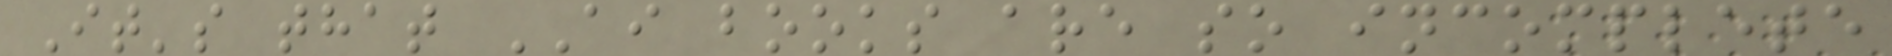It's that AI books are so incomplete
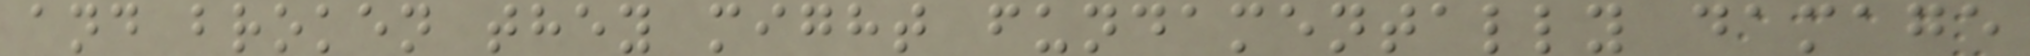and broken they might fundamentally damage
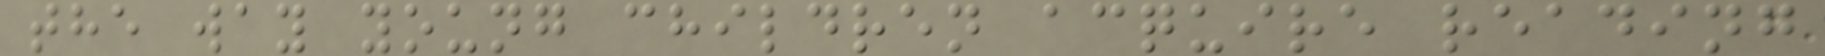the way young children acquire reading
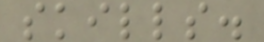skills.
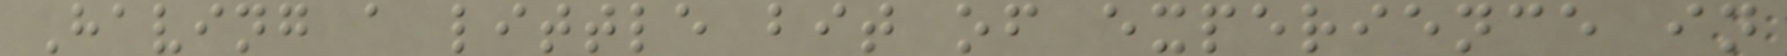Having a little bit of experience in
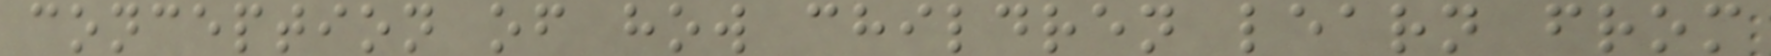conception of how children learn from
